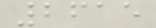2615
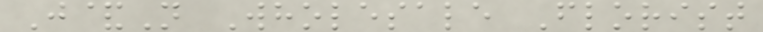J&N Wholesale Florist
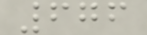676
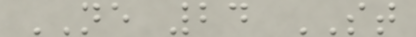NE 24 ST
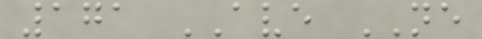171 AVE NE
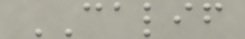CALIF
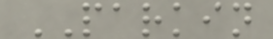PARKIN
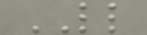LL
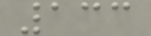133
